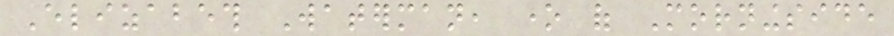Elizabeth Waterman, one of Morningside
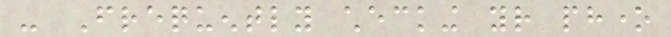- Frequently checking your phone
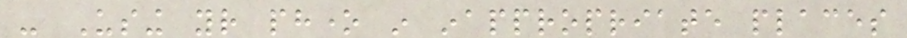- Using your phone in inappropriate places
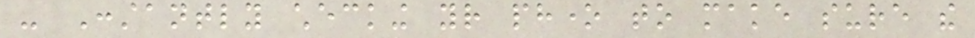- Constantly checking your phone to make sure the
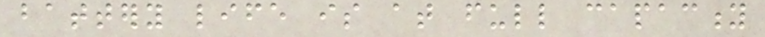battery life is at full capacity
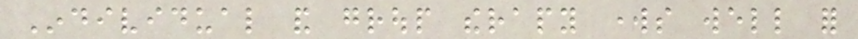Individual and group therapy works well for
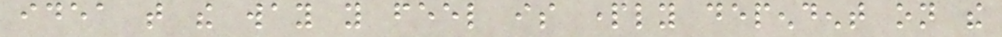idea that the way you feel is partly dependent on the
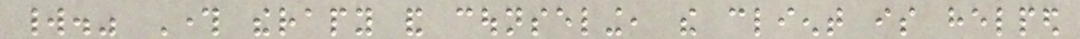world." Through therapy and counseling, the client is helped
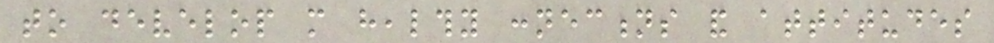to develop more healthy connections and attitudes
